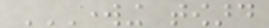WORKING TOWARD
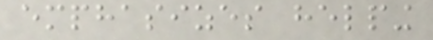emphasizes helping
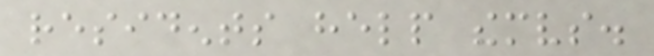residents help themselves.
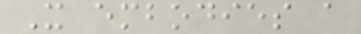It embodies a
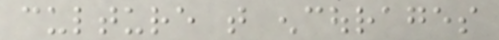culture that encourages
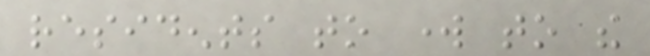residents to work to the
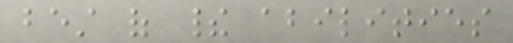best of their abilities
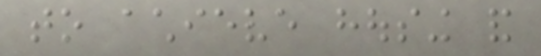to achieve housing and
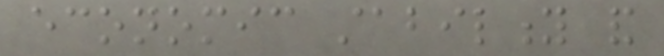economic stability and
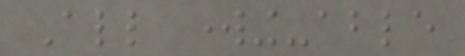All working-able
